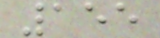155
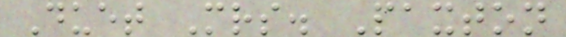Duet Mrs. Paxton
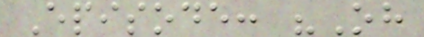Episode: "Oh
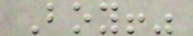Boy!"
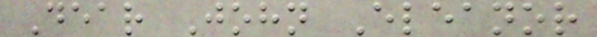Dear John Eleanor
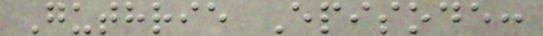Guthrie Episode:
